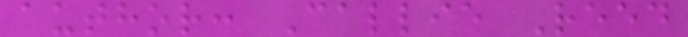author: Callie Reed
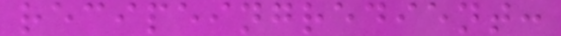recipeingredient:
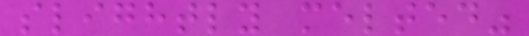slightly melted"
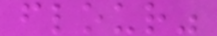flour"
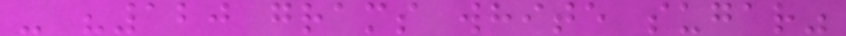- "120 grams white sugar"
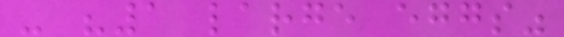- "1 large eggs"
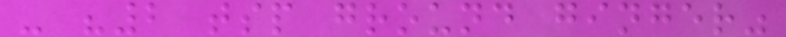- "2 tsp ground ginger"
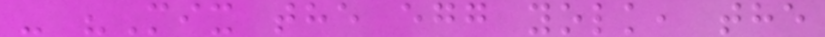- "Mix the egg yolk, the
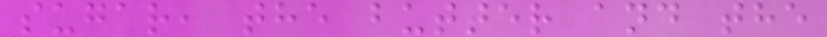sugar, the butter and the
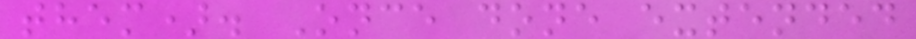them). Once done extended
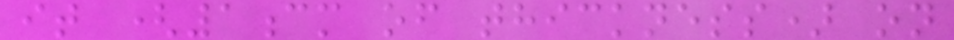it (1cm of thickness) on
